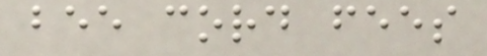bee cord fees
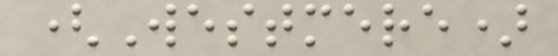(Westmere)
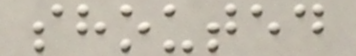shouted
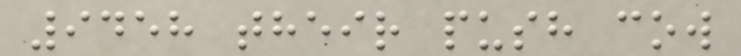9458 their push cow
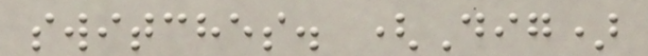switches. (Dig)
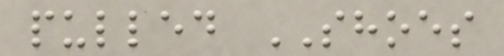pulled SHOES
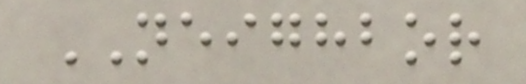NEIGHBOR
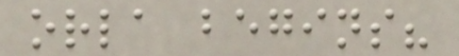orla begins?
